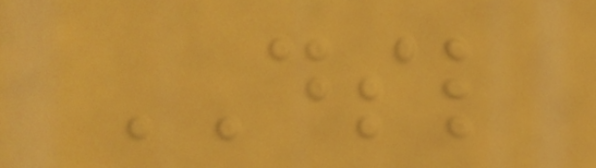DSL
